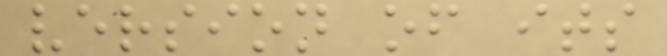version of its
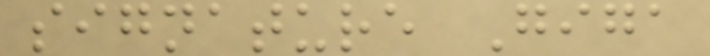signature Giga
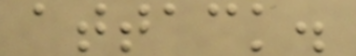attack.
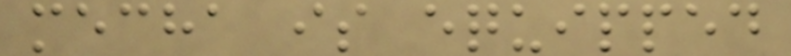mecha is equipped
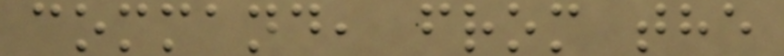command, from the
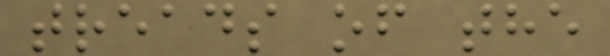treads of the
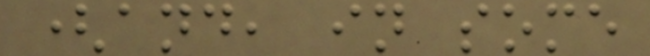(and, in some
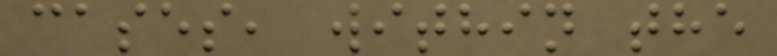cases, within the
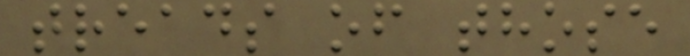treads of those
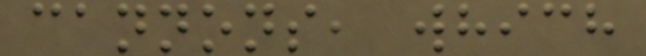cannons, which
